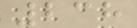238
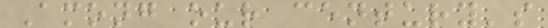Among our century's
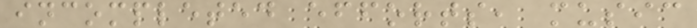incompleted efforts, music
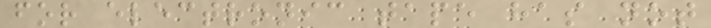for electronic tape has not
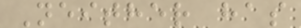Neither has
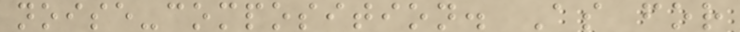noise-composition. As for
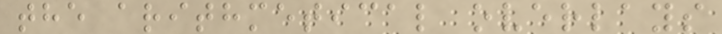the arithmetical overlays
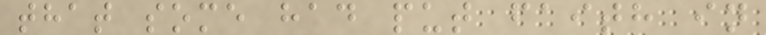that some had put faith in
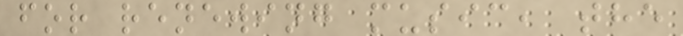for renewing music, the
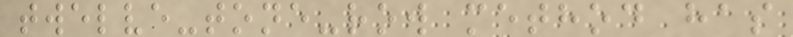twelve-tone-row method has
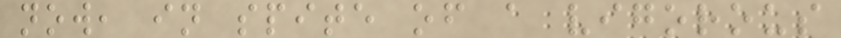now, in spite of a vigorous
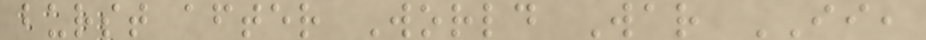burst after World War II,
